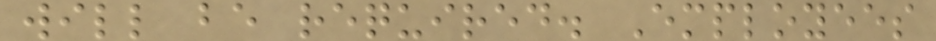will be required. Employees
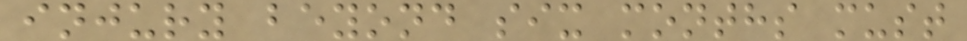injury beyond six months must
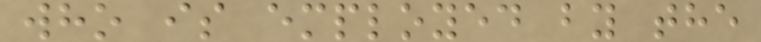who is employed by the
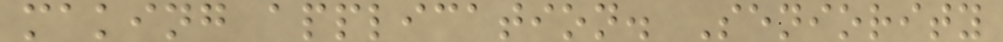making application. Seniority
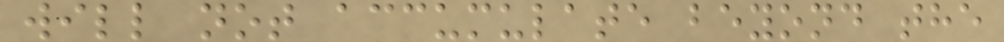will not accumulate beyond the
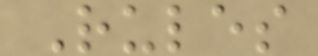Rules
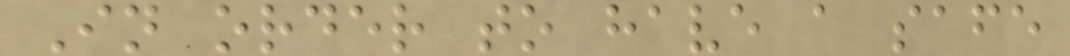In order to have a safe
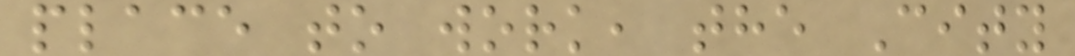place to work, the City
